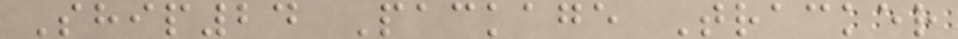Ship24 Package Tracker
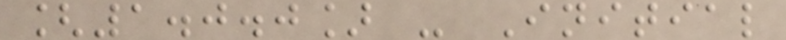[1.0.0] - Initial
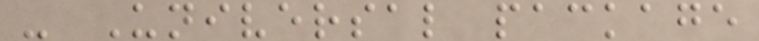- Universal package
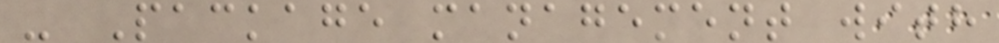- Package management with
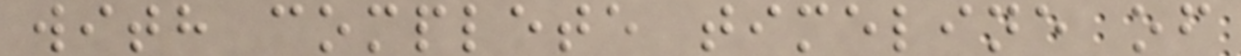with complete timeline of
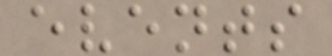events
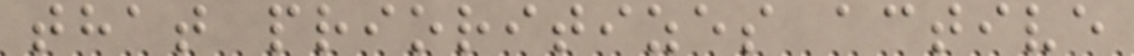that prioritizes active
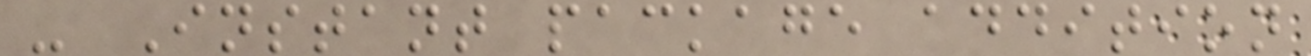- Instant package addition
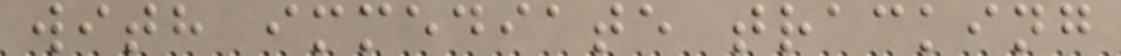with immediate tracking
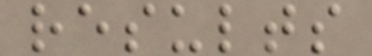results
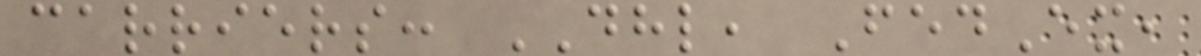carriers: DHL, FedEx,
